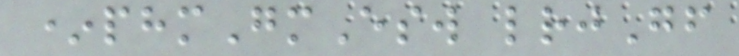*phmGmEsw lrjGf
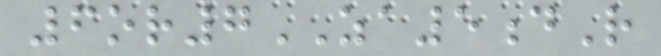6or7ZA5dR
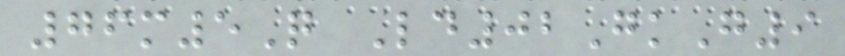76m5Q Ld02GkG9
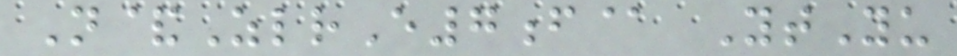N&ZlrE7f@ YtYu
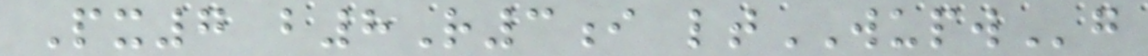Px7 b8R3i ltWUPWg
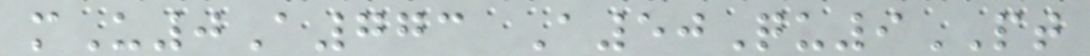mU0A773 A50Qu9PT
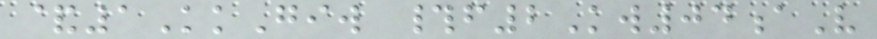&1KkGiw #f2Kw04aV
